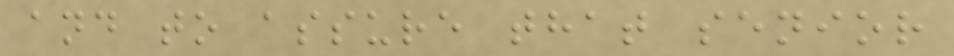and to assure that senior
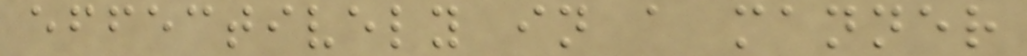effectively in a manner
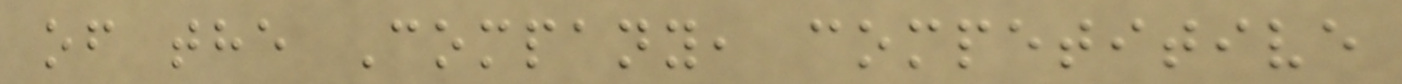of the Company, competitive
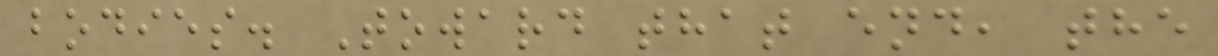bodies. Toward that end, the
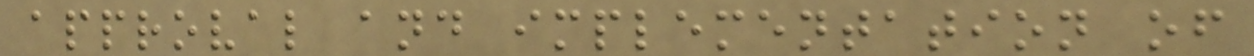approval and implementation of
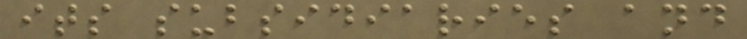its subsidiaries and
